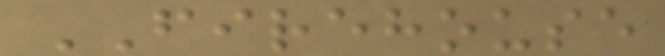FIREHOUSE
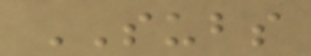SUBS
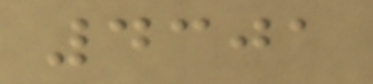4301
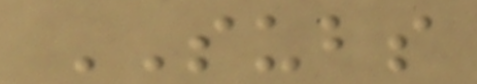SUBS
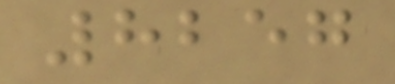8257
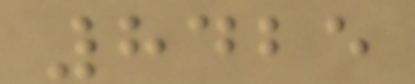8425
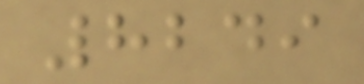8249
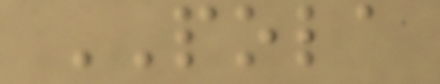POLA
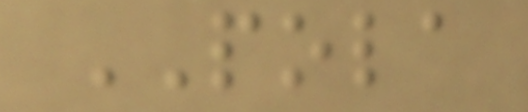POLA
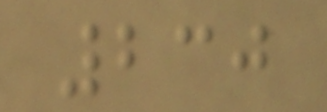230
